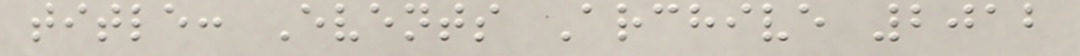title: Events Archive 2012
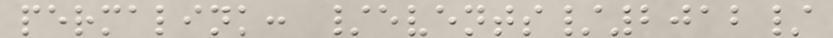permalink: /events/2012/
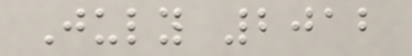July 2012
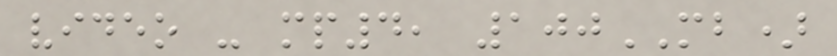video - mp4, 100MB)
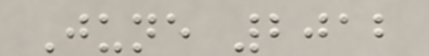June 2012
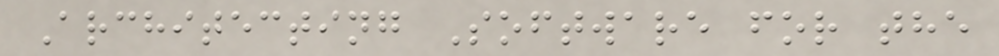Architecting Software for the
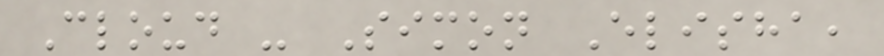Cloud - Simon Elisha,
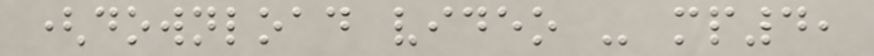(download video - mp4,
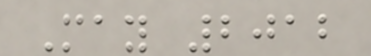May 2012
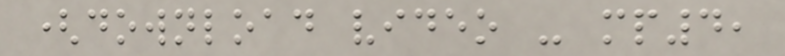(download video - mp4,
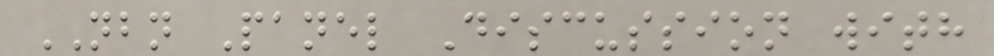NBN Panel Discussion with
